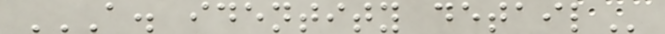A. IDENTITY DETAIL
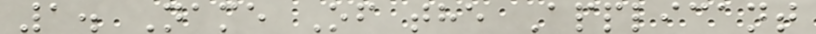1. Name Of the Applicant
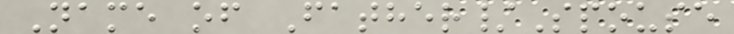Name of Father/Spouse
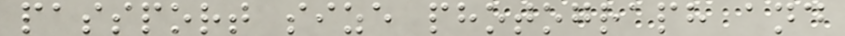passport size photograph and
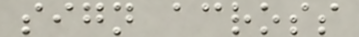sign across
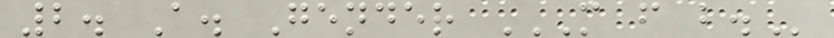2. A. Gender M F B.
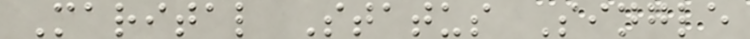Marital Status Single
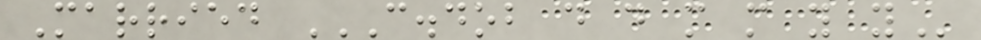Married C.DOB D D M M Y Y
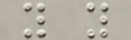y y
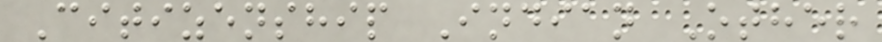Citizenship Indian Other
